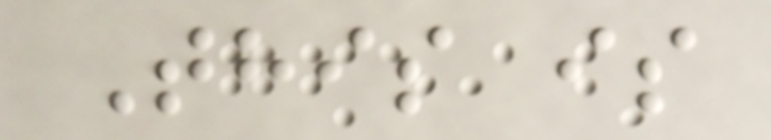This is
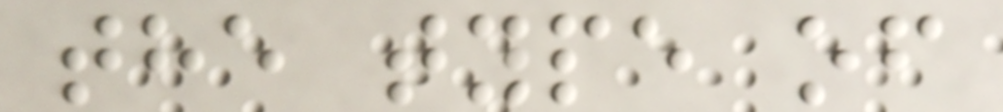the type of
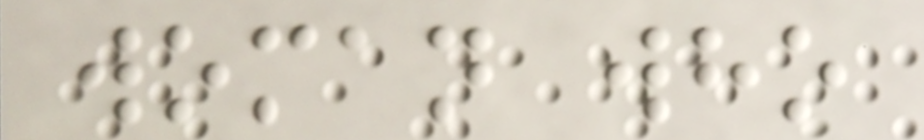woman who
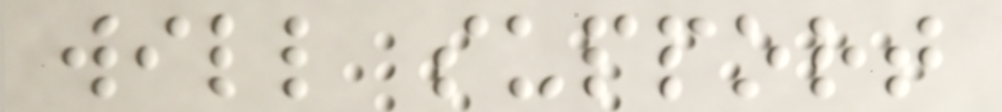will support
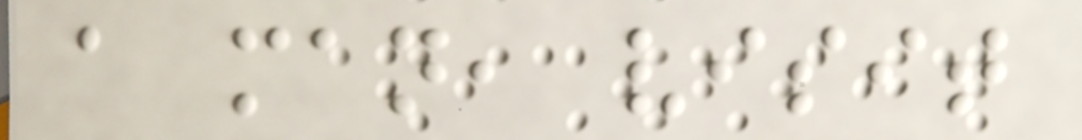a man, visit
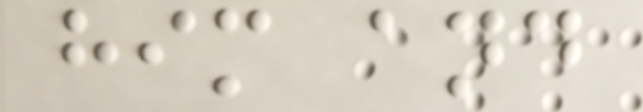him and
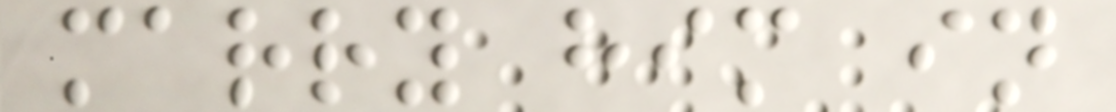marry him in
